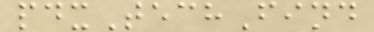pdxTechFind
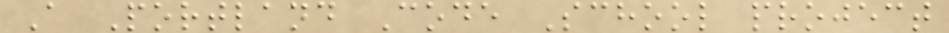A Portland Code School project
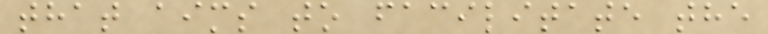that aims to facilitate the
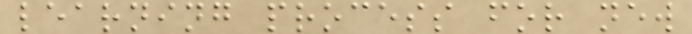learning process for new
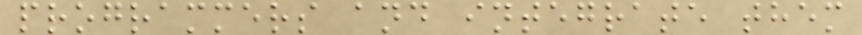programmers and integrate them
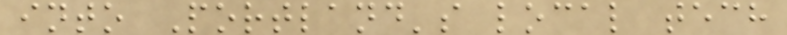into Portland's local tech
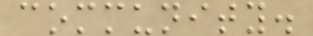community.
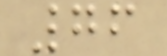76
